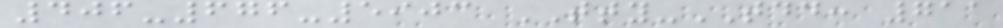406-676-5903 TTY-TDD: 711
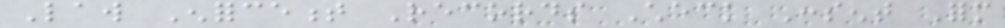Law Enforcement Records Check Consent Form
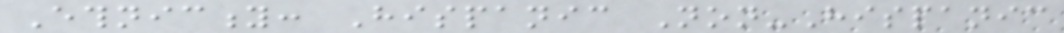Ethnicity: Hispanic Non-Hispanic
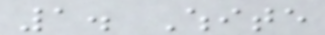1. White
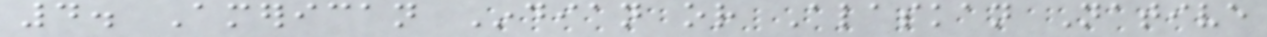4. American Indian or Alaskan Native
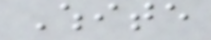White
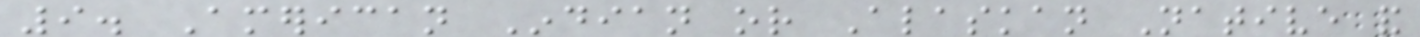9. American Indian or Alaskan Native and
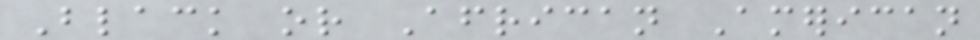Black or African American
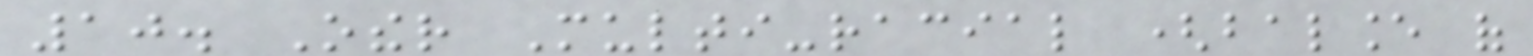10. Other Multi-racial (balance of
